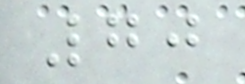70
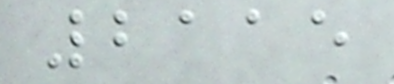2115
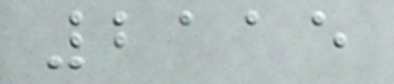2115
